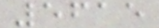5615
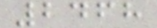2468
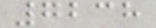7238
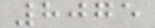8075
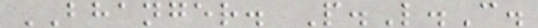BHANGER. P.L.C.
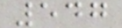547
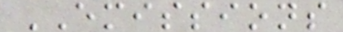EMISSIONS
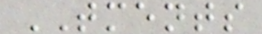TMENTS
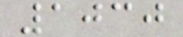1030
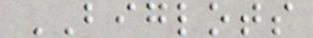BIGLOTS
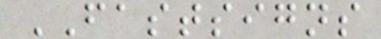FASTSIGNS
